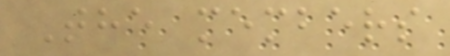The members
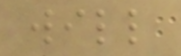will
